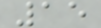15
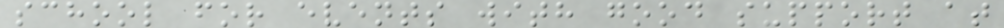school for events with good support at
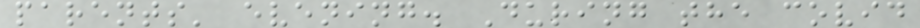parents' evening. During the covid
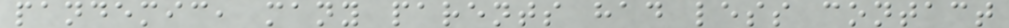pandemic, many parents had less contact
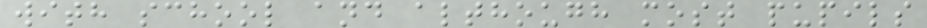with school and although most pupils
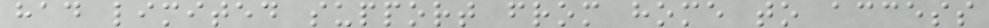had limited support from home to access
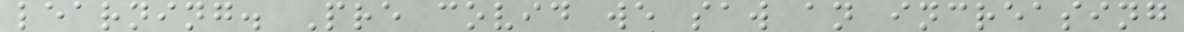learning. Pre covid we saw an increasing
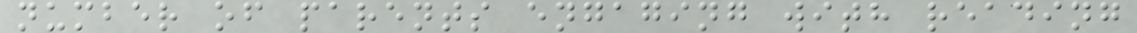number of parents engaging with reading
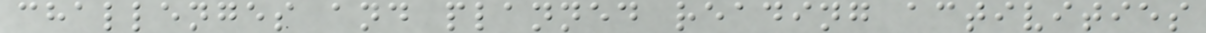challenges and planned reading activities
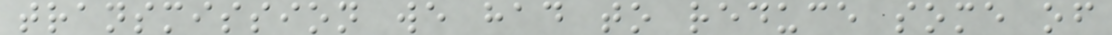transmission we had to reduce some of
